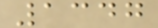1347
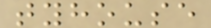tyhouse
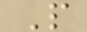P
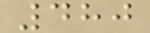480
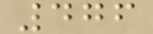476
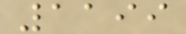1199
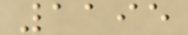1195
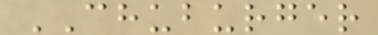CHUBURGER
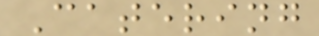Catering
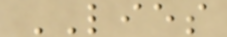LIES
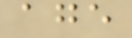age
